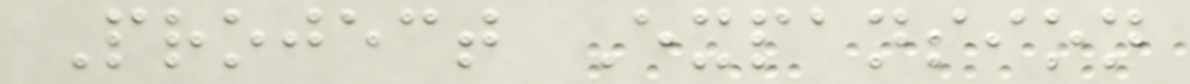Project Expansion
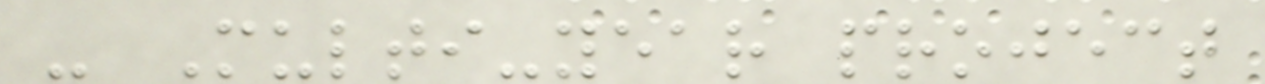- Multi-year project
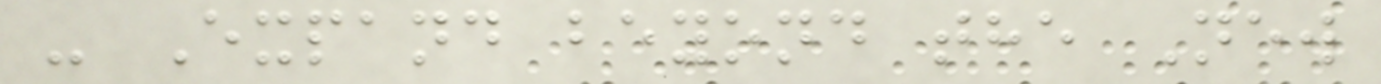- Expand beyond the New
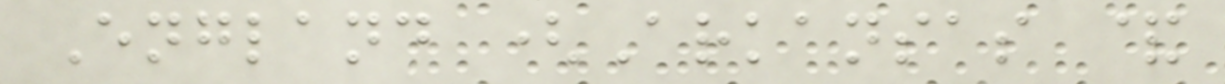England (Arkansas &
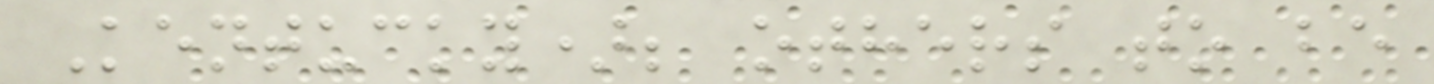Kentucky); others to be
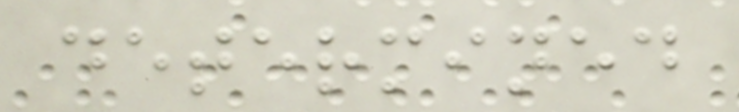determined
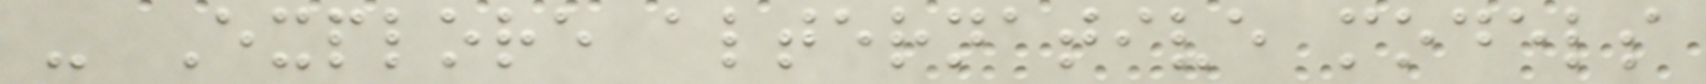- Explore alternative models
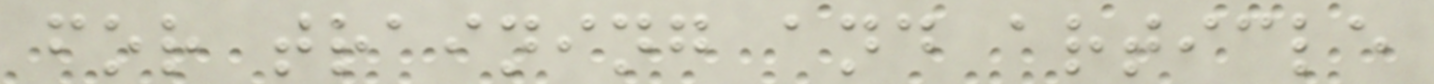for training and article
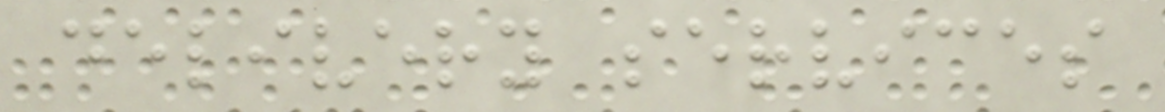delivery services
